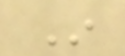In
